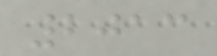2013
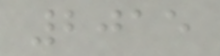2015
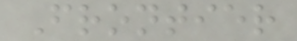Frontier
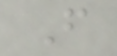F
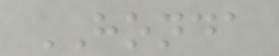HONDA
